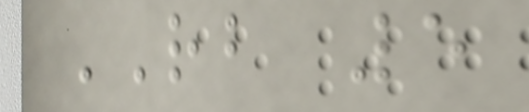RB 5
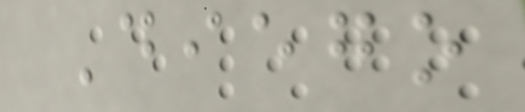Diego
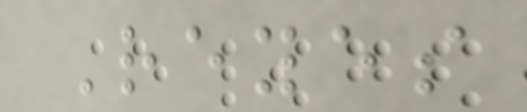Reyes
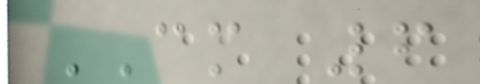CM 6
